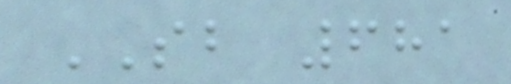SB 681
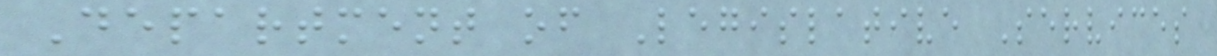Department of Legislative Services
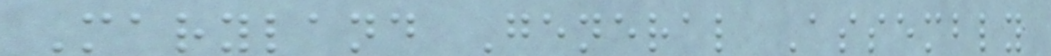Maryland General Assembly
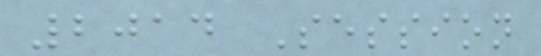2014 Session
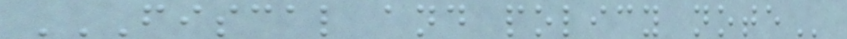FISCAL AND POLICY NOTE
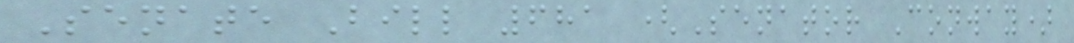Senate Bill 681 (Senator Conway)
